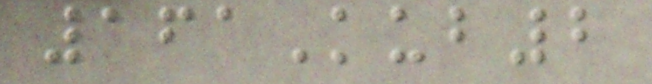161Kub2
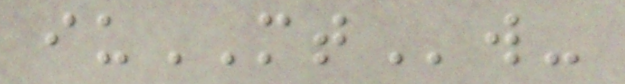iuMTw-
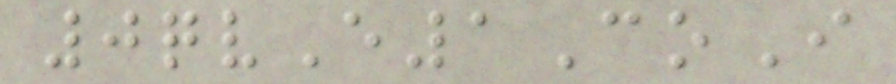0qvE1CoI
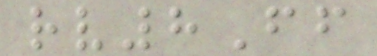rv8Ff
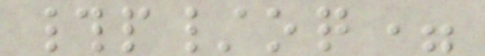#p/oq=
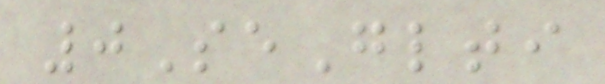0SeGlti
